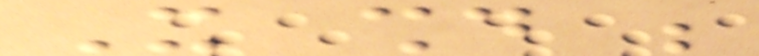It should be
